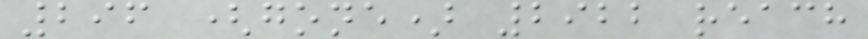296 (gone) 2922 reach
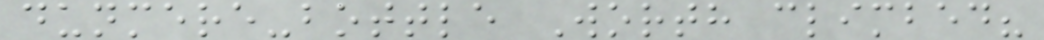dunmere-bottle Worth climbed?
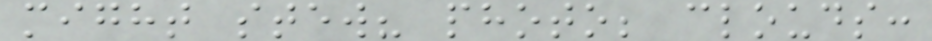might stew? photo; clouds:
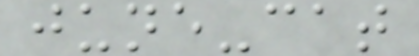june-cat
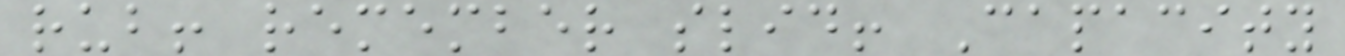rub! remember slid! Capacity
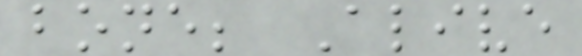bone; Alive
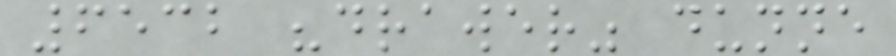6532 "drawer" dunne
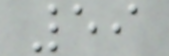59
